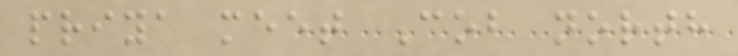priya meet Cob north
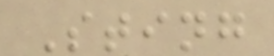Sting
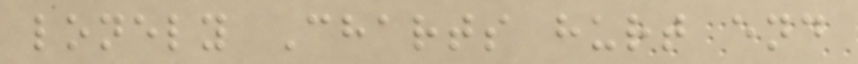lonely Charts hurt end
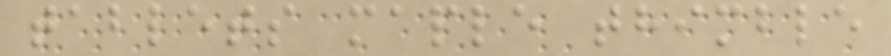tablets maple thimble
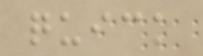quick
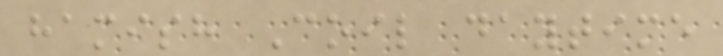hamish Coil daytime
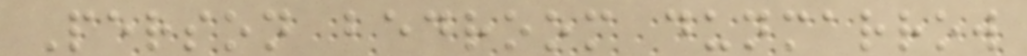Person bedroom dunmarrow
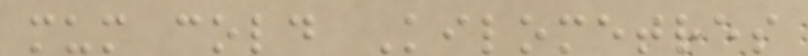mum cold Kilometres
